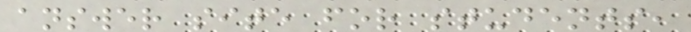answer site for students,
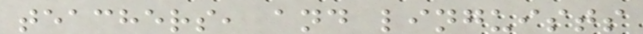teachers, and linguists
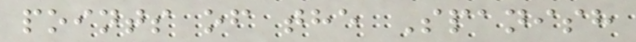points of the Spanish
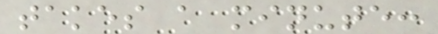takes a minute:
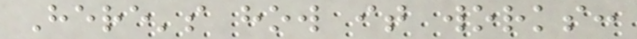Here's how it works:
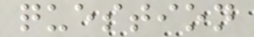question
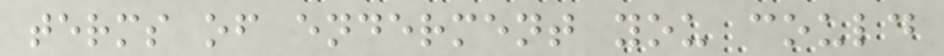terms of enderment you could
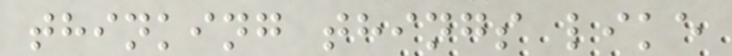thinking things like
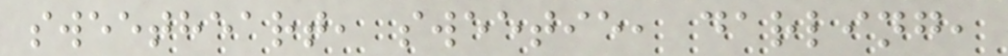sweetheart, sweetie, darling,
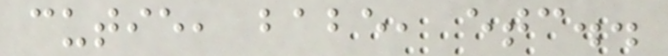cutie, babe, etc..
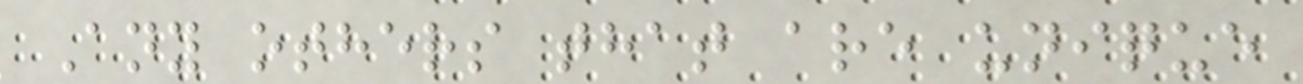Any others that are unique
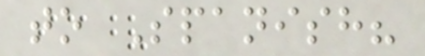to Spanish?
